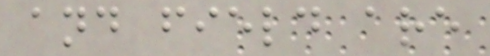and field are
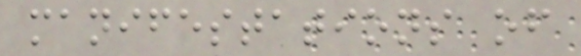manifestations of
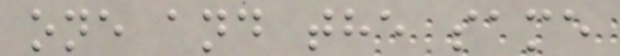one and the same
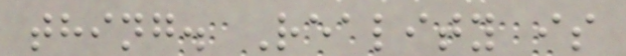thing. Reality is
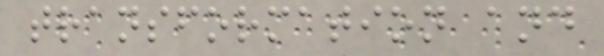transformation and
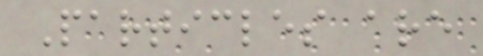Particles are
